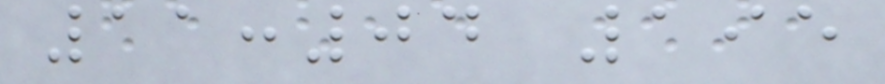11:04 195
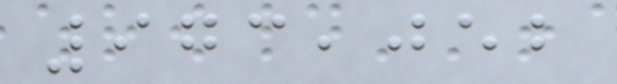973,052
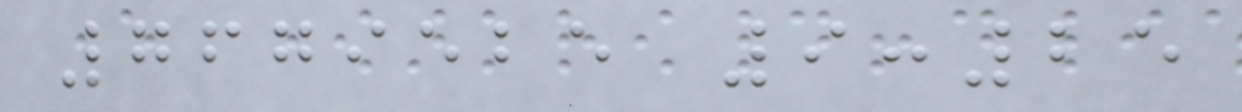7679525 9:25
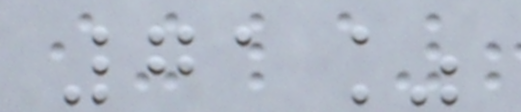71%
